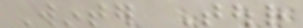Winter Tour
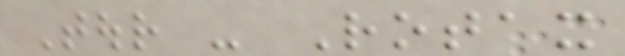Tour - Rotax
